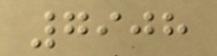7908
